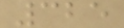325
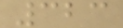323
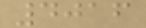4016
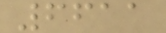6611
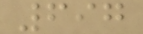697
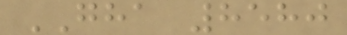GHA 8580
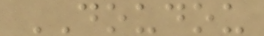DOUDOU
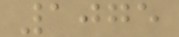1075
